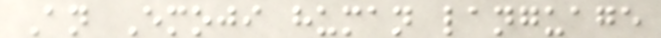An Emoji human language
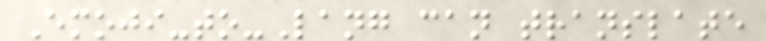Emoji-to-Lang can translate
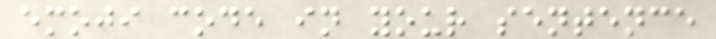emoji code in your sentence
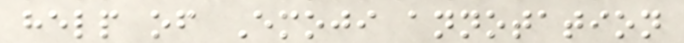help of Emoji annotation
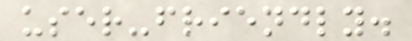user-friendly.
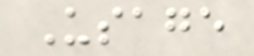Usage
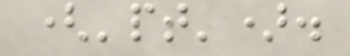('pt').
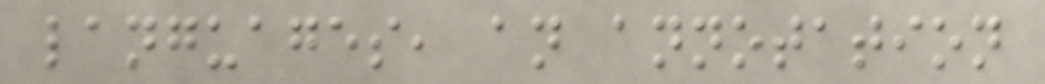languages, an annotation
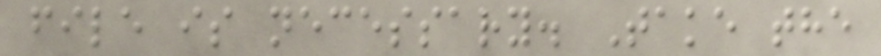file is necessary. Take the
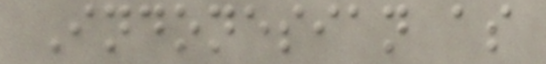Indonesian as
